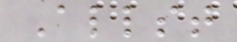Allst
